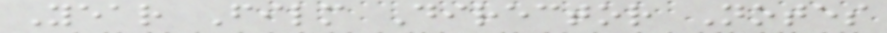Year Film Director Notes
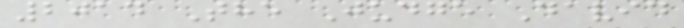2014 The Judge David
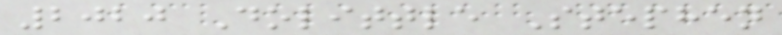2020 Dolittle Stephen
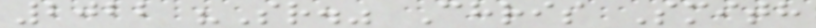2022 "Sr." Chris Smith
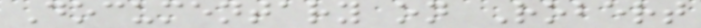Documentary on Robert
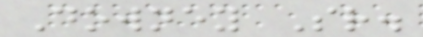Downey Sr.
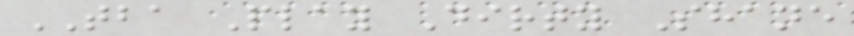TBA Play Dirty Shane
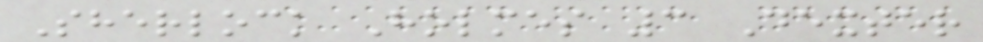Sherlock Holmes 3 Dexter
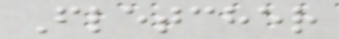Fletcher
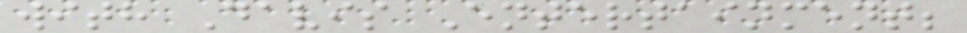with Davis Entertainment;
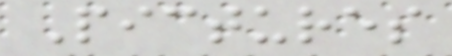Pictures
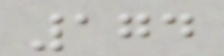174
